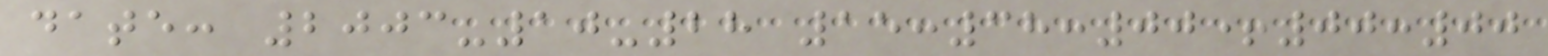date: 2003-10-28 15:38:00+00:00
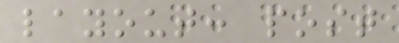layout: post
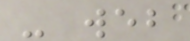- web
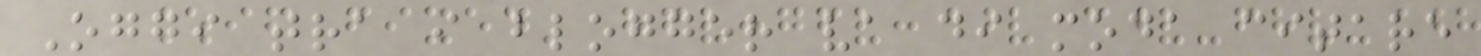Oggi tra i blogger va di moda citare
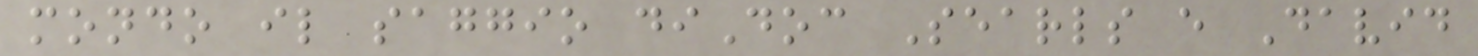mondo il saggio diDoc Searls e David
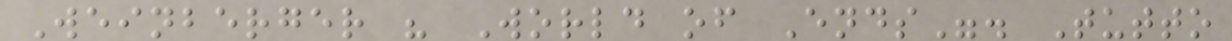Weinberger " World of Ends". Tutto
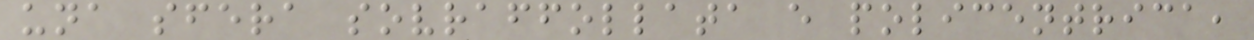una sfera sovraffollata e policentrica,
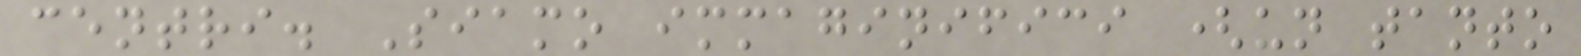centri. Siamo immaginifici (un tanto
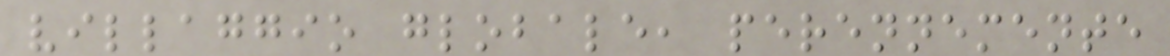villaggio globale, perennemente
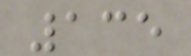135
